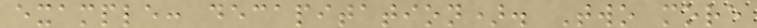example: decapitation). Two more
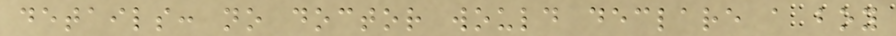details: no doctor would declare a boy
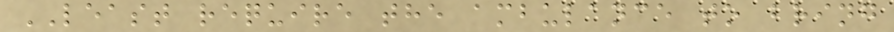LEAST require the ambulance to bring
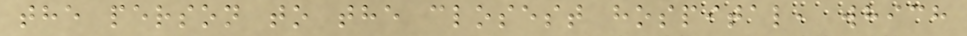the person to the closest hospital, which
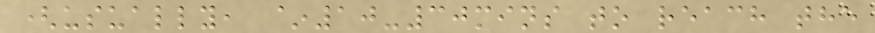(usually, ~10-30mins to reach the
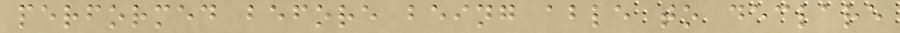performed before being able to declare
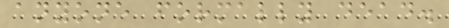anyone formally dead.
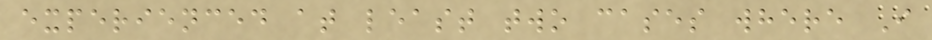experienced at least two cases where I
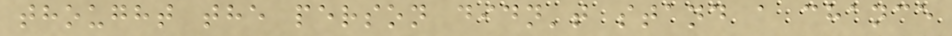thought the person didn't stand a chance
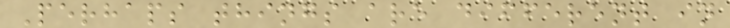Perhaps things are different in
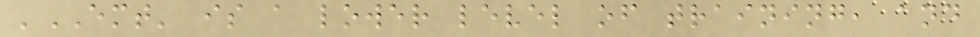'EMT' is a lower level of training, and
